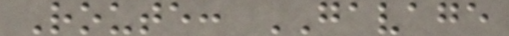Route: GAVAGE
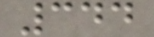344
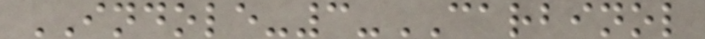INDOLE-3-CARBINOL
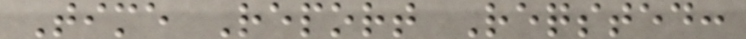Time Report Reqsted:
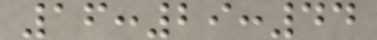16:29:44
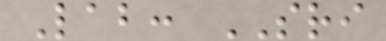Lab: SRI
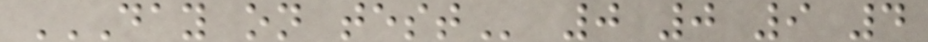DAY ON TEST 0 0 9 4
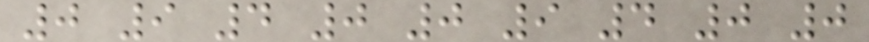0 9 4 0 0 9 4 0 0
